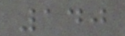140
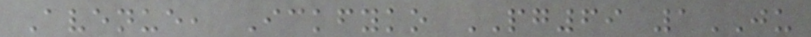Avenue, Ickfyko PG69 1JU
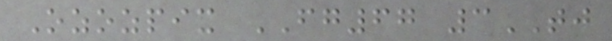Ozozpix FG67 3TJ
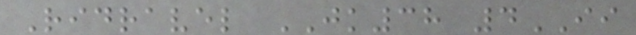Ridravel JK38 4II
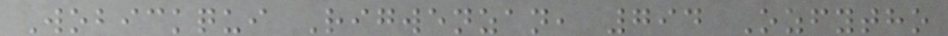Wobickqui Rigwenzan, 794 Ozfytho
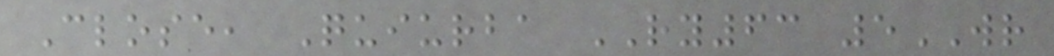Close, Quiurba RY63 5WR
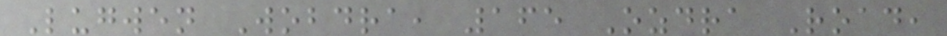Lugwen Wobdra, 165 Ozdra Road,
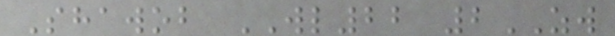Shawob WL22 2ZW
